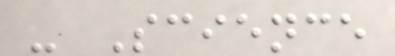- Science
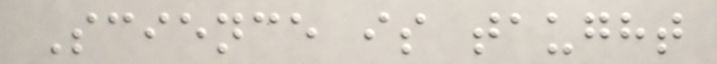Science is taught
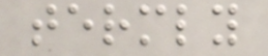termly
